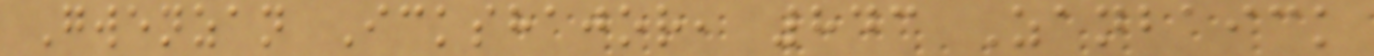Gwenzan Ickshajor, 843 Zanbaick
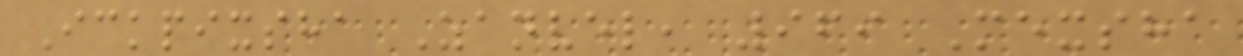Ickpixsha Zanvel, 969 Mexsha
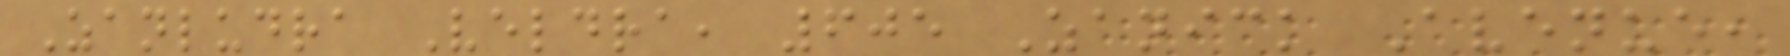Zanludra Veldra, 605 Zanick Avenue,
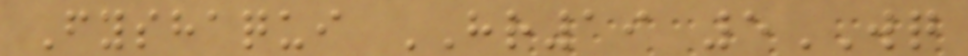Fyshaqui HR19 5WQ
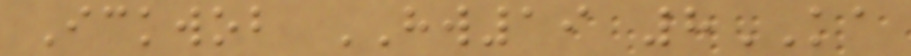Ickwob HW19 8KA
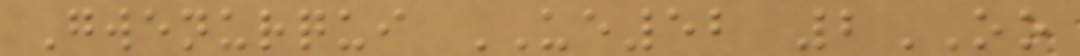Gwenurqui UE52 2OO
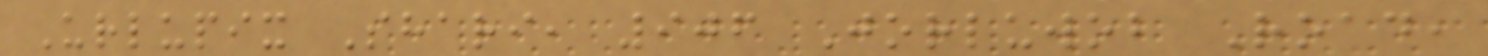Urlupix Shari, 906 Jorluwob Road,
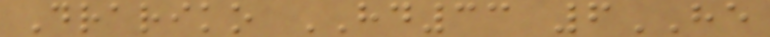Drariko HD33 6HE
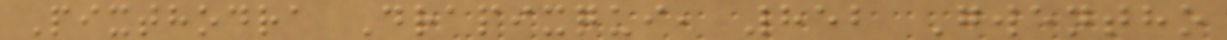Pixthodra Drapixqui, 852 Gwentho
